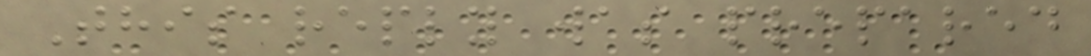This reply was prepared
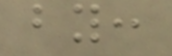by:
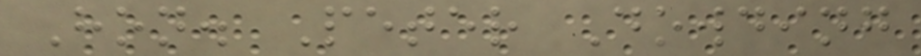Hon. Peter Dowding
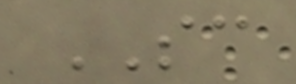SC
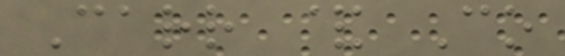Carr & Co
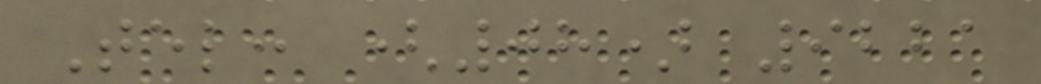Tel: (08) 9221
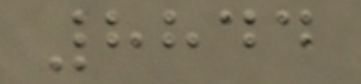8844
